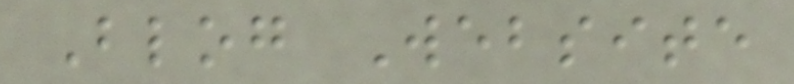Blog Website
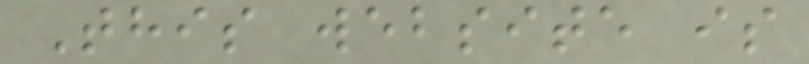This website is
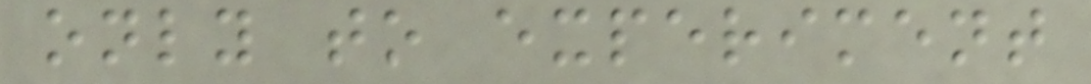only to experiment
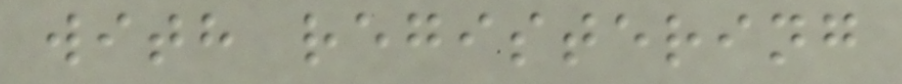with registering
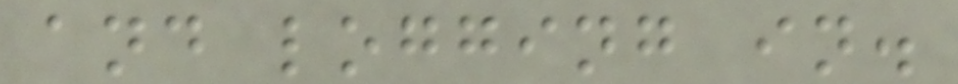and logging in.
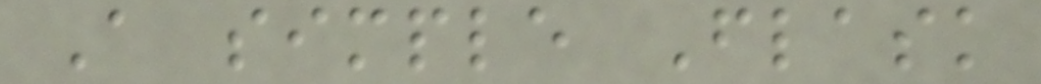A simple Flask
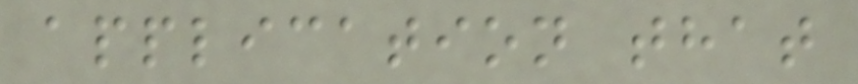application that
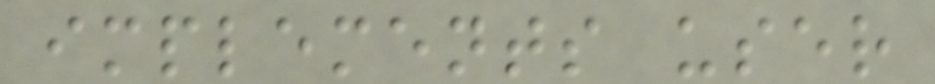implements user
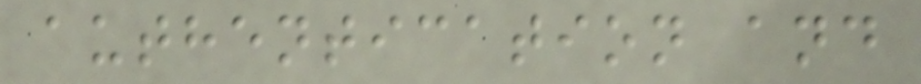authentication and
